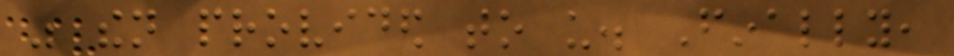was then provided to us. Finally,
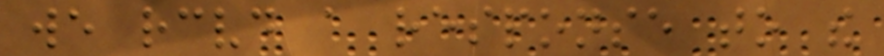we received a response to the
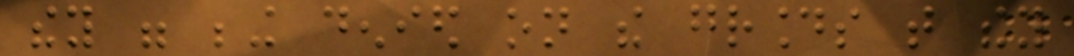they were being denied on the grounds that they
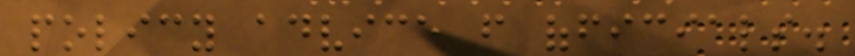policy advice from officials.
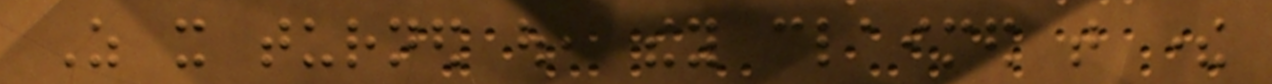As it turned out, they claimed that there
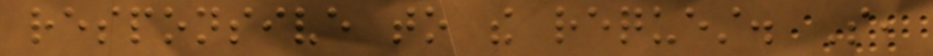responsive to the request. So,
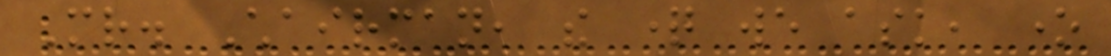Mr. Chairman, the question we ask, one
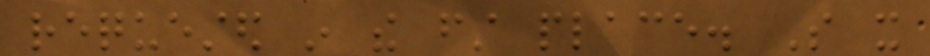requested in the first place. So it
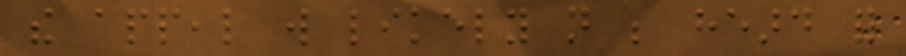the appeal will likely not be heard for
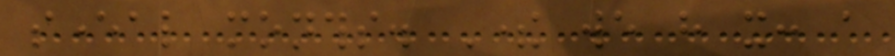several months. There we have it: a
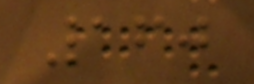160
